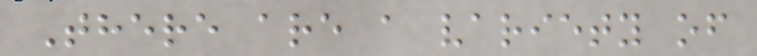There are a variety of
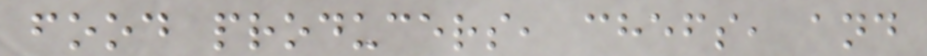food producers, chefs, and
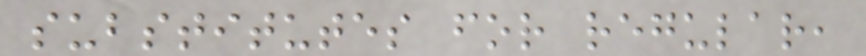substitutes for regular,
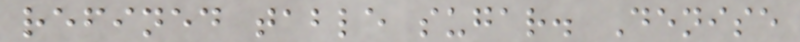refined table sugar. Denise
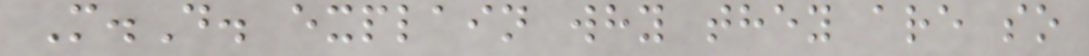M.D. explain why they are so
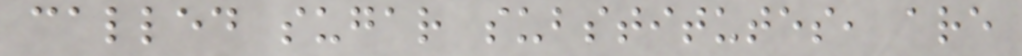called sugar substitutes, are
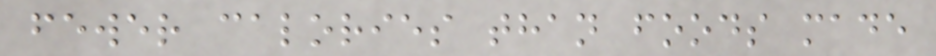fewer calories than foods made
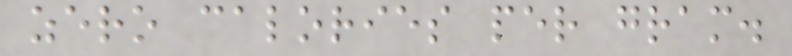zero calories per gram.
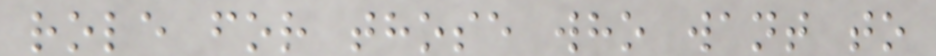role for those who want to
